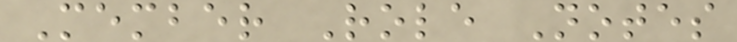Member Role Notes
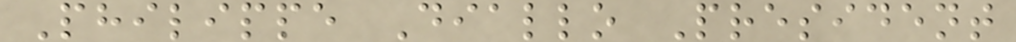Philippe Diallo President
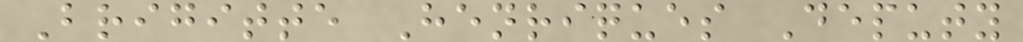Brigitte Henriques Deputy
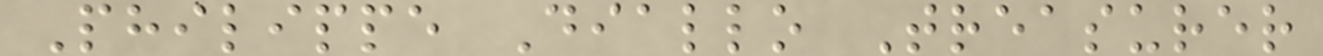Philippe Diallo Treasurer
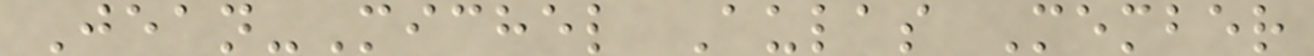Jean-Michel Aulas Member
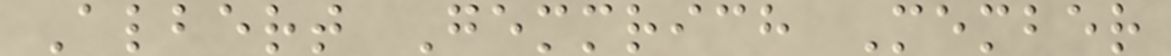Albert Gemmrich Member
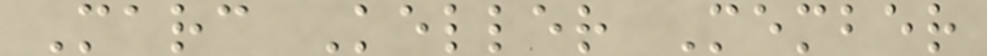Marc Keller Member
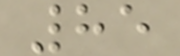85
